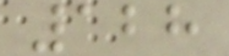128
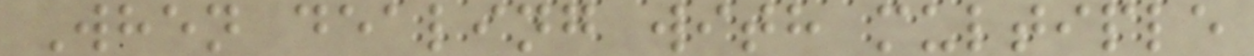When dealing with multiple
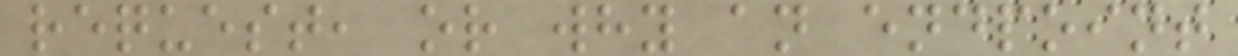request, or why an endpoint
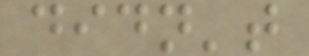didn't
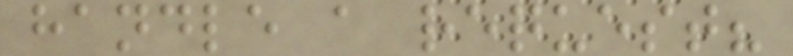handle a request?
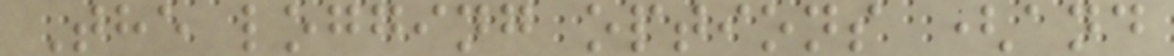The logging options (and
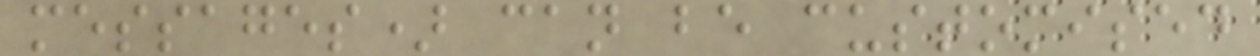messages) can be customised
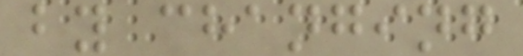by changing
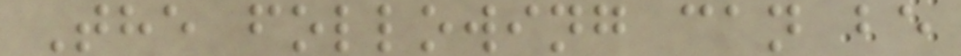The following can be
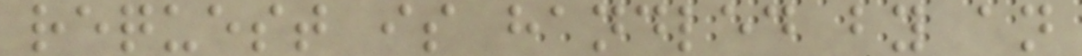request is handled by an
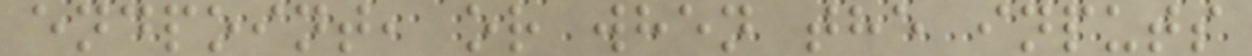endpoint, or when the inputs
